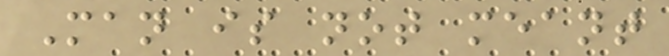Man is not meant
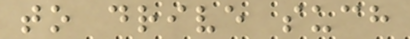to drive such
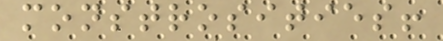monstrosities!
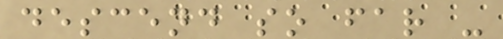descend so far -
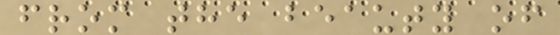from the beauty of
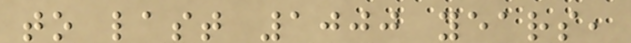to last 1000 years,
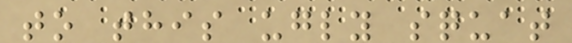to this ugly squat
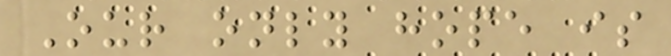Our only hope is
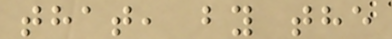that, by the
